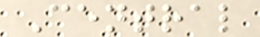Central
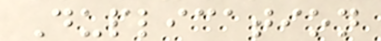Duplication
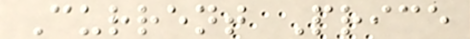Current Price
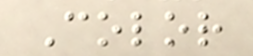Color
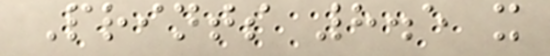Prints 8.5 x
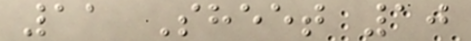11 Sheet 10
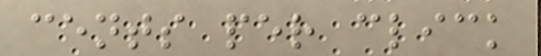cents per click
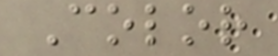Color
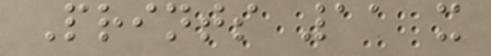Prints 11 x
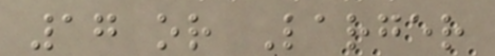17 or Larger
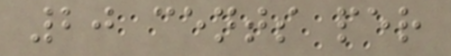20 cents per
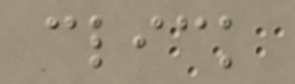click
